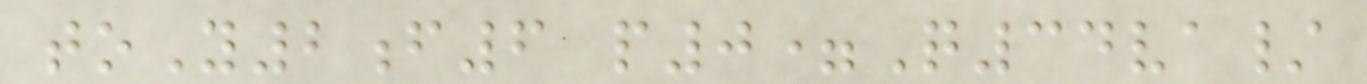toY2f6 p0=Q34va/
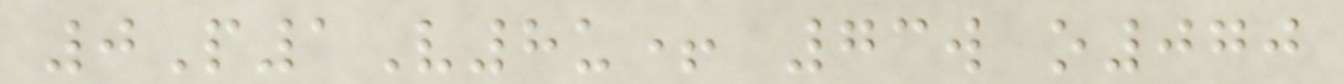0P1V8u+ 73w o070
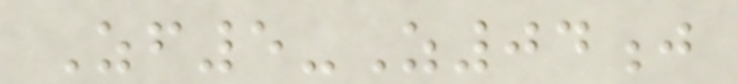Zf5-Z04j
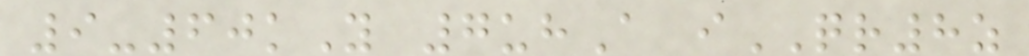9-60kY 7uhA iQR8z
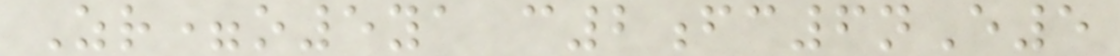Zr=o5ya c2fc6nE5
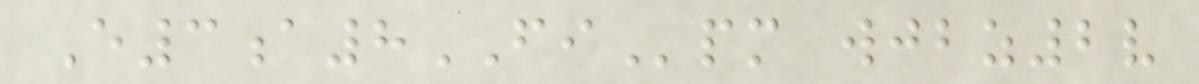E3a8FIpm wjbz2v
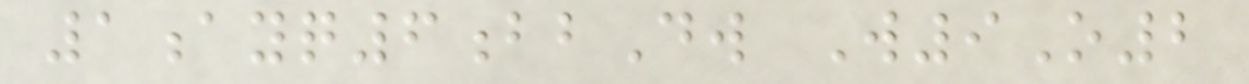1ayq6bbDw W9O2
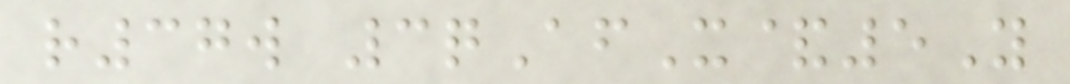r37w 3qAfX&5Y
